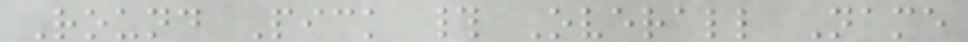Round Pick # Overall Name
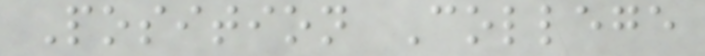Position College
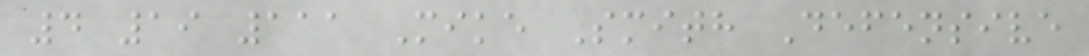4 19 111 Mike Smith Defensive
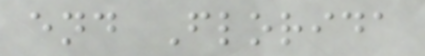end Florida
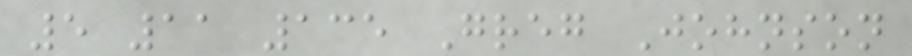5 11 135 Greg Johnson
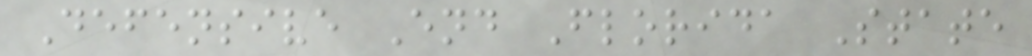Defensive End Florida State
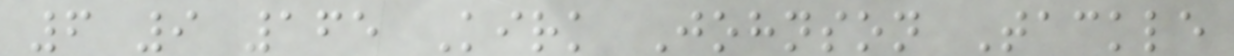6 9 165 Kirk Johnson Tackle
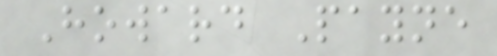Howard Payne
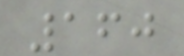160
